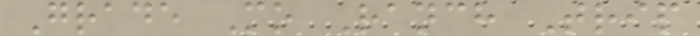Grade Mo Ranch Trip
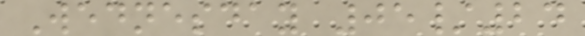Wednesday 05/24
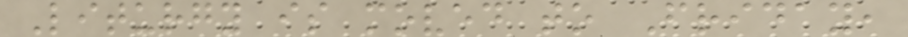Liturgy is moved to Friday,
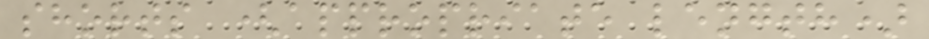shorts (appropriate length)
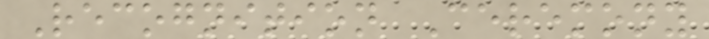Recognition Ceremony
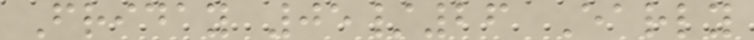Friday 05/26 Early
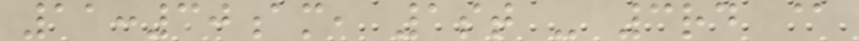11:30am, 1st - 3rd @
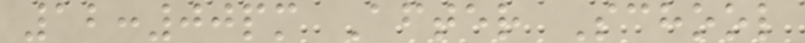12:00pm After School
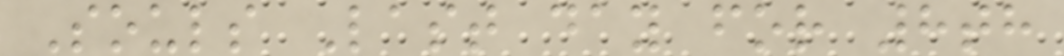Souls Last day for 8th
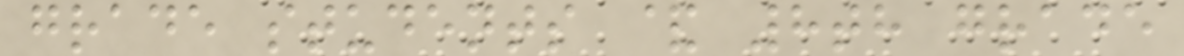grade students & 8th grade
